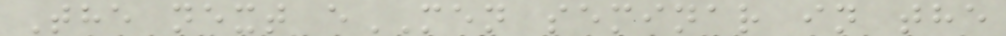The next eMEN seminar in the
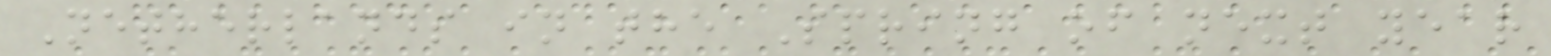Netherlands in the Spring of next year
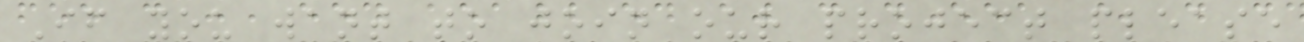If you want to join our project please
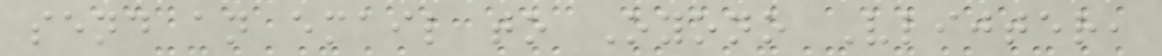send an email to Oyono Vlijter,
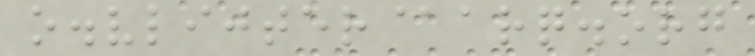o.vlijter@arq.org
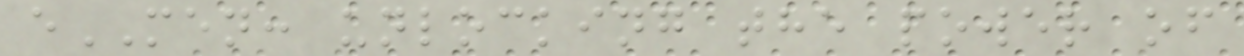eMEN: unlocking the power of
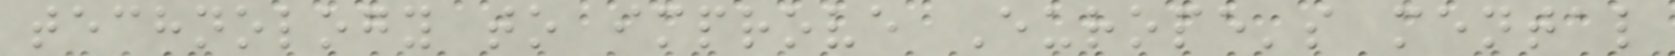technology to improve Europe's mental
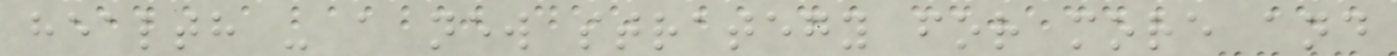health - a new strategy for more and
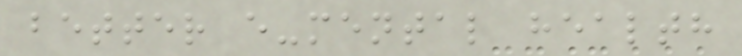better e-mental health
